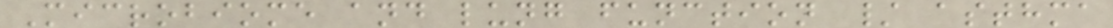Microbiome and lung function / asthma
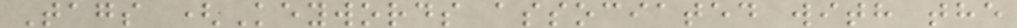Tags (Keywords associated with the
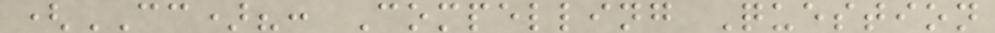(CC)?: Compelling Question
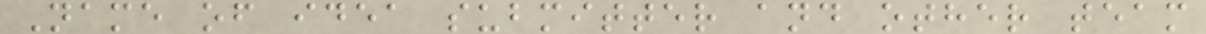Name of idea submitter and other team
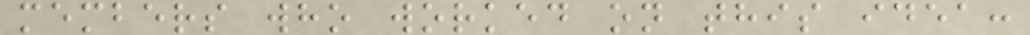members who worked on this idea:
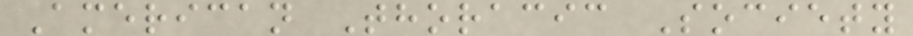American Thoracic Society
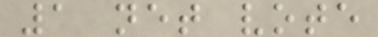1 net vote
